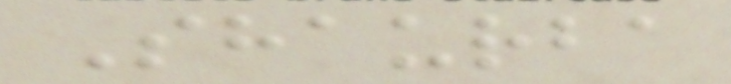Shaurba
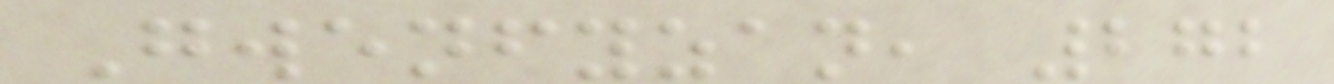Gwenfyzan, 272
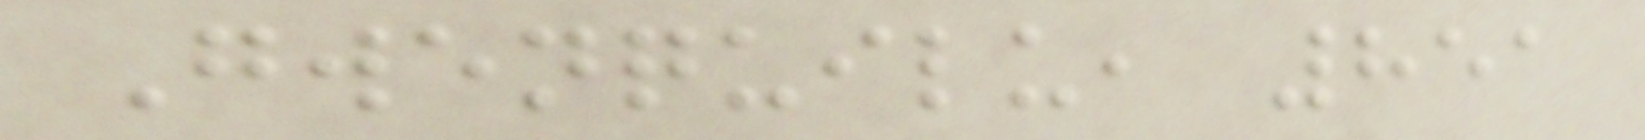Gwenquilu, 851
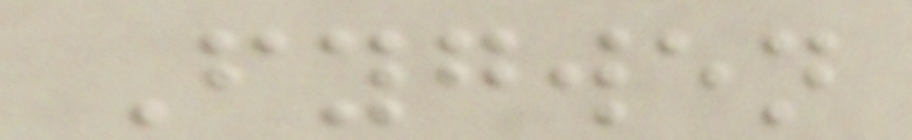Fygwen
